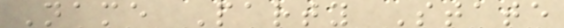Name Party State
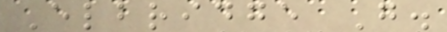Elbridge G.
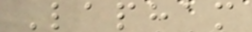Lapham
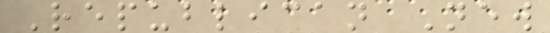Republican New
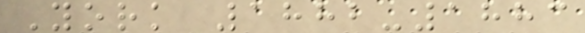York 1882-1883
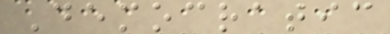Democratic
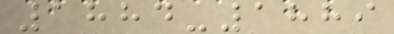1884-1889
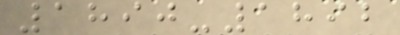1890-1892
